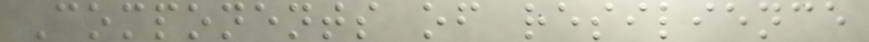Components of resilience
